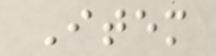Item
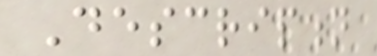Description
